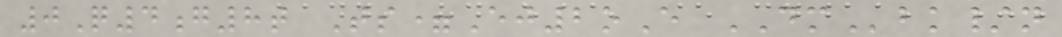0Q4g8t Ts=Ej2oE DMbk/n
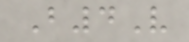B4V
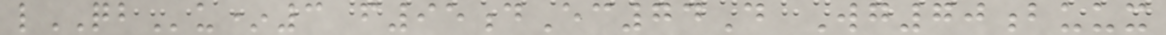lQBu*3 f95dEc74D Wg70buux
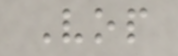Vop
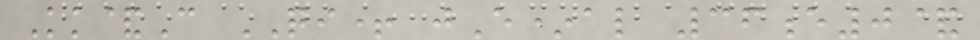Kk&C QI+ jE*al 36e0&
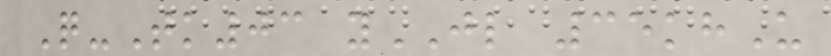Q-Tk03 yJL 35khU
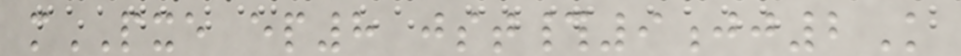mPXE ep8 jst#9jj2K
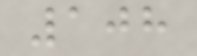108
